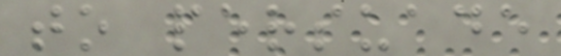to persuade
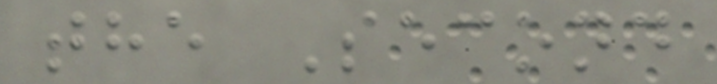the Second
